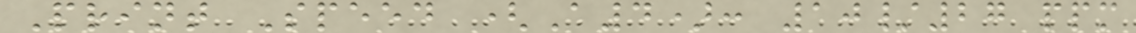Print Speed (A4): 10/27 ppm
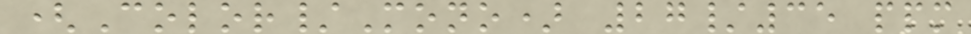(Color/Mono) 27/35 ppm
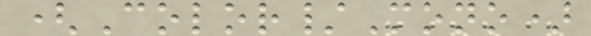(Color/Mono)
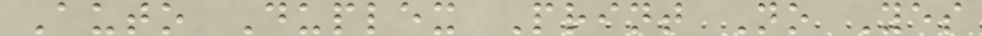Auto Duplex Print No Yes
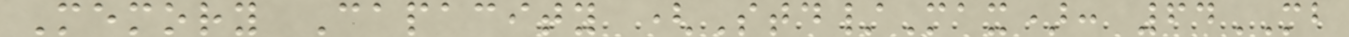Memory Capacity (Std/Max): 64MB
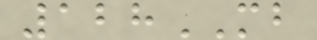128MB
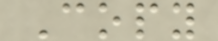Copy
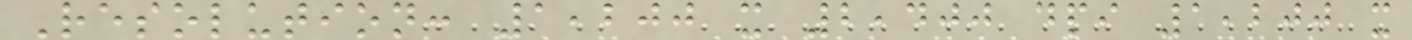Resolution: 1,200 x 2,400 dpi 1,200 x
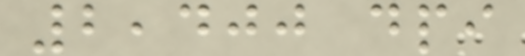2,400 dpi
